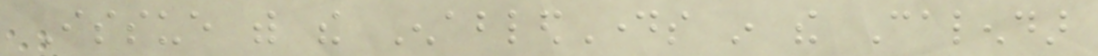Issue with the EnabledDays in the Calendar
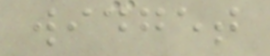widget
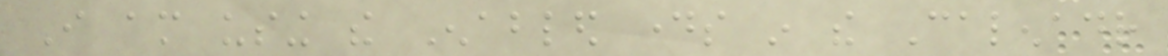I am using the Enabled days in the Calenadr
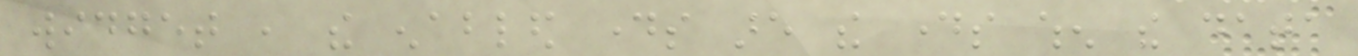widget , the enabled days are the days when the data
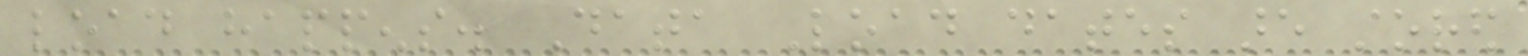load happens. Data Load dates are stored
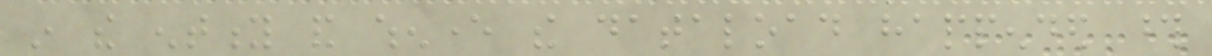in the entity and whenever the dataload happended those
